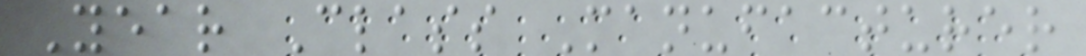Year Class Manufacturer
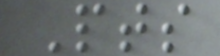Pts
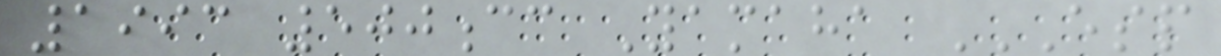1993 500cc Yamaha ESP
